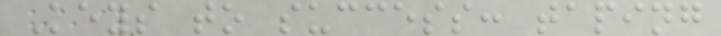Keys to success: taping
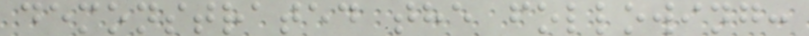demonstrated the following:
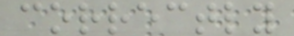correctly
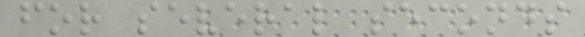for several seconds
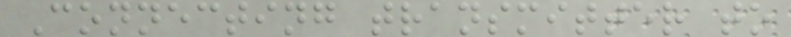Connecting transmitter to
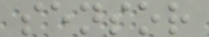sensor
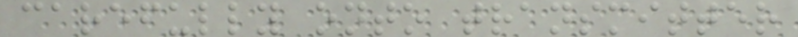carefully onto transmitter
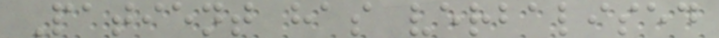Patient has verbalised
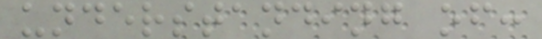understanding of:
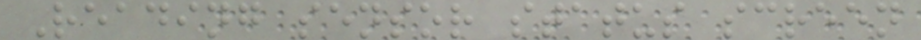Reading sensor status screen
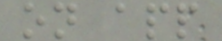on app
